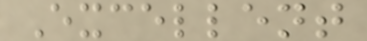Excellent
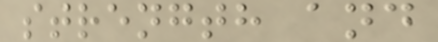strength and
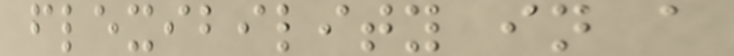flexibility in a
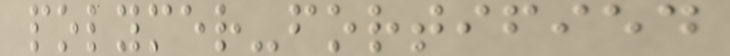polymer-fortified
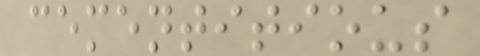cementitious
